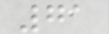71
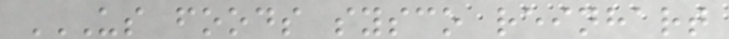US FOODS SYSCO REINHART
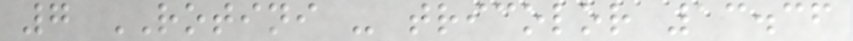7 ROTINI - tricolor 13.36
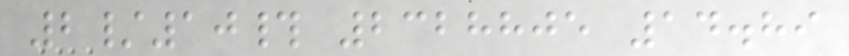2/10# 2328805 14.89
